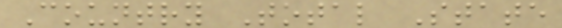Country Total State
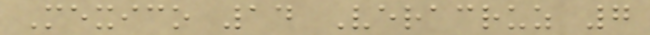Mexico 14 Veracruz 7
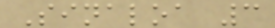Sinaloa 3
